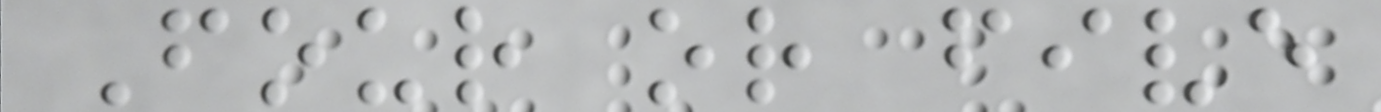Four or five
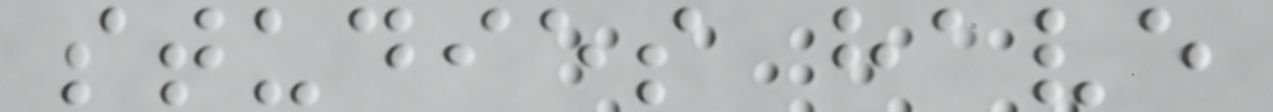studies have
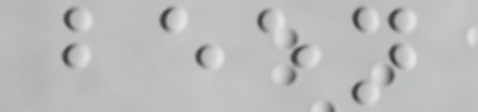been
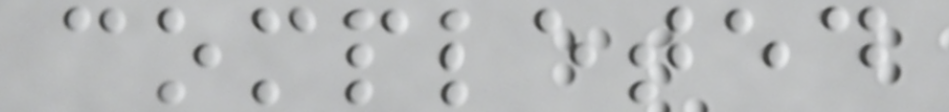completed
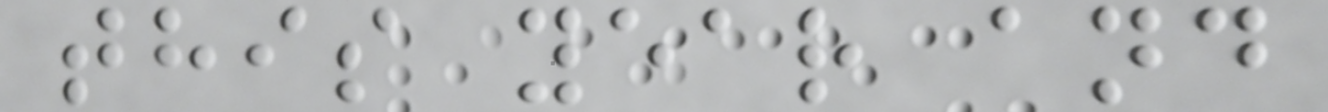this year and
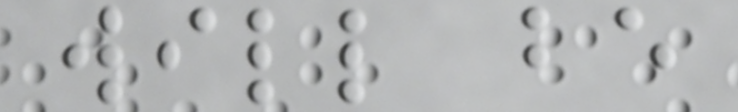will be
